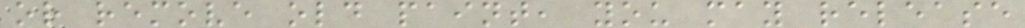or remove old paint, you may release
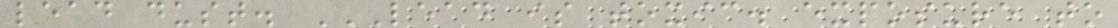lead dust. LEAD IS TOXIC. EXPOSURE TO
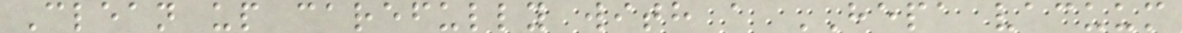Clean up carefully with a HEPA vacuum
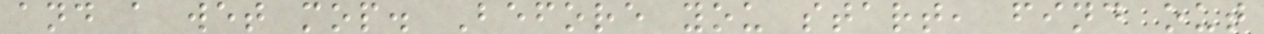and a wet mop. Before you start, find out
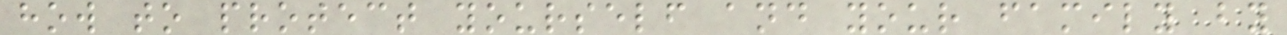how to protect yourself and your family by
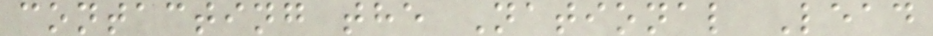contacting the National Lead
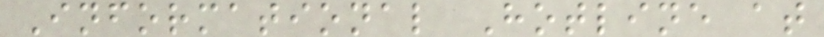Informational Hotline at
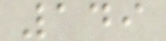149
